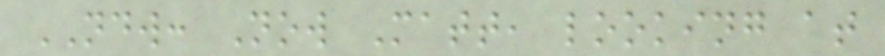NDW: Now Matt, looking at
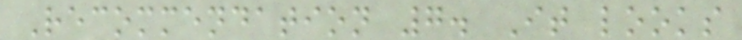Recommendation 7. It looks
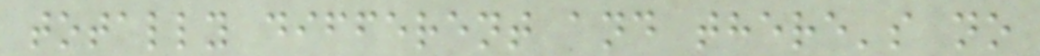totally different and there's no
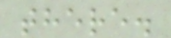there.
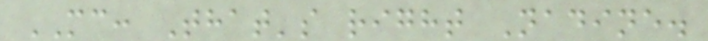MC: That's right Nadine.
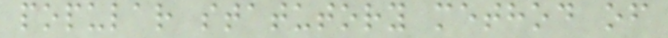popular statutory method of
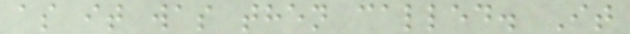as it was then called. It
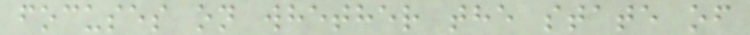focuses on whether the state of
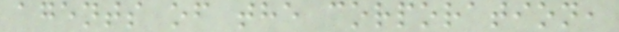agents of the corporation,
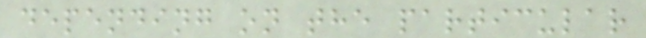depending on the particular
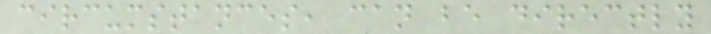circumstances, can be directly
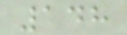148
